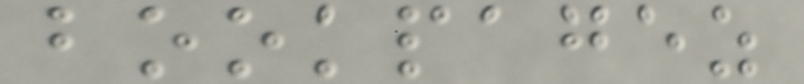bookpagez
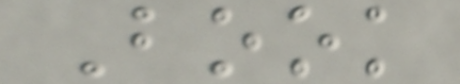Book
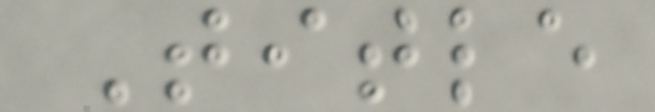Title
